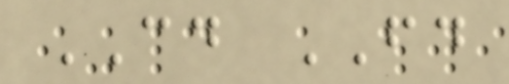CD FD
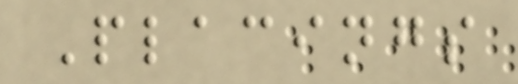Placings
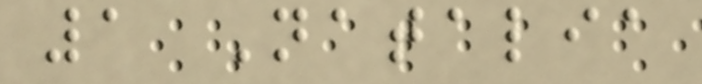1 Natalia
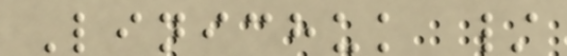Linichuk /
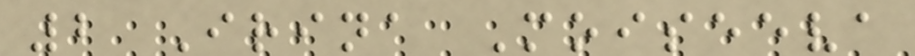2 Irina Moiseeva
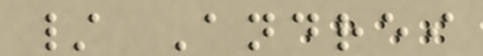/ Andrei
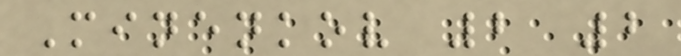Minenkov 2 2
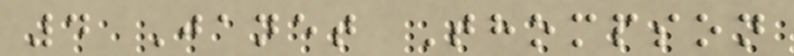4 Janet Thompson
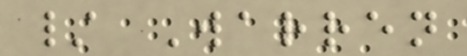/ Warren
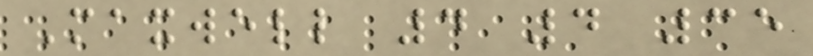Maxwell 4 4 35
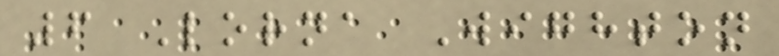6 Lorna Wighton
